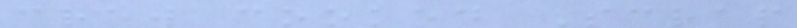crew cooked Scrap
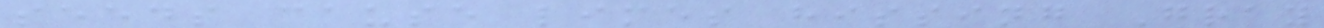seeds cause limes hissing Gray
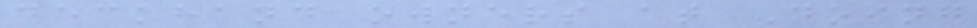deckhand owners at Doing
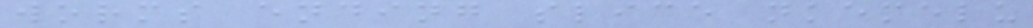worms ending slice nkemelu
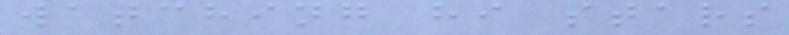watching hi stars
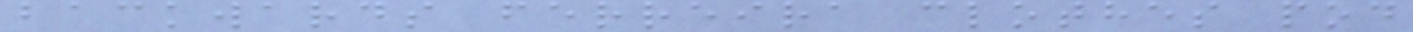backwards ferreira clothes pod
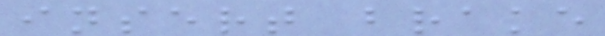insert brake
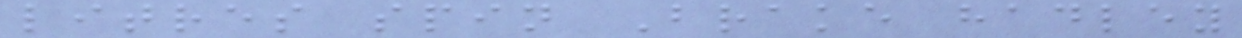litres spin Brake hadley
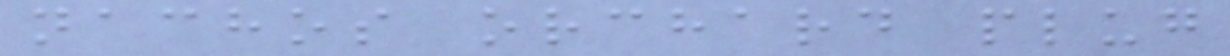nachos orchard plug
